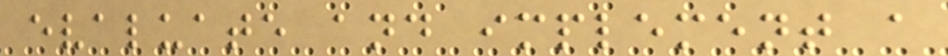evaluate and implement a
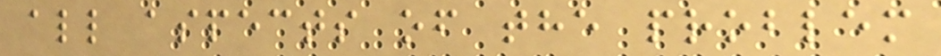all aspects of the problem
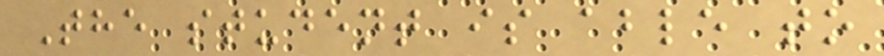The student is able to
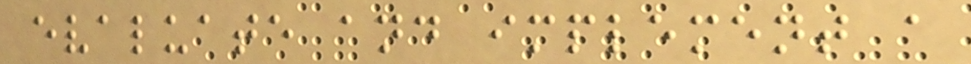evaluate and implement a
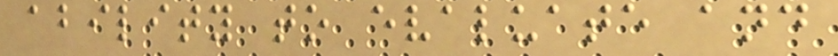ability to evaluate and
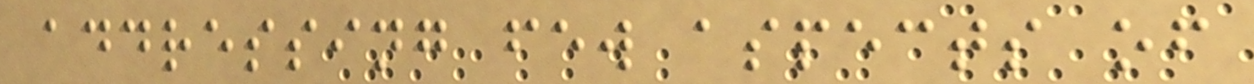addressing few aspects of
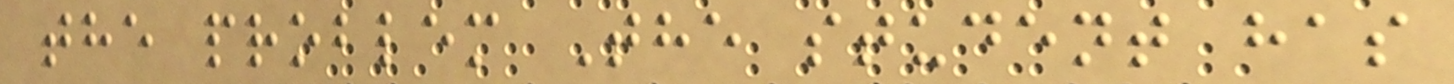the problem The student has
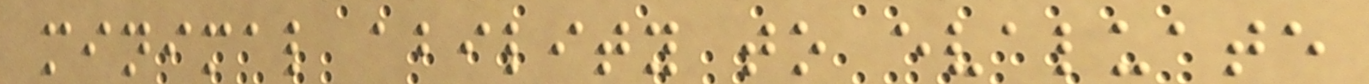minimal ability to evaluate
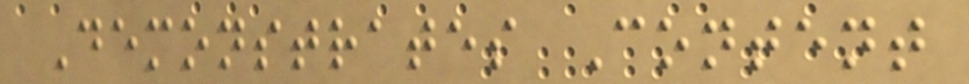Demonstrates Content
